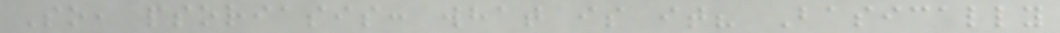So, psoriasis: what is it? Basically
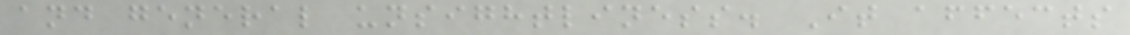and general unsightliness. It affects
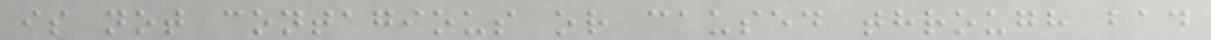is not contagious or caused through bad
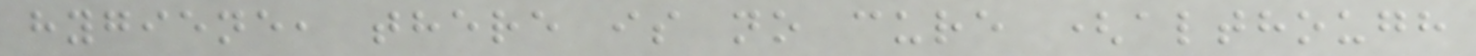hygiene, there is no cure (although
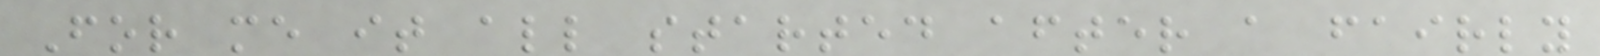For me it all started after a fairly
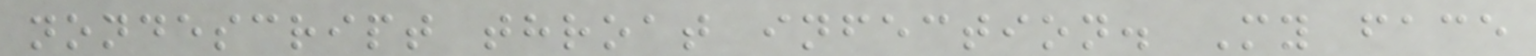nondescript throat infection. My face
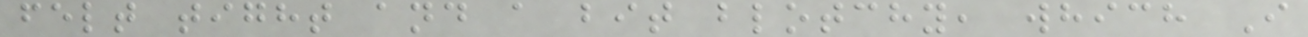felt tight and a bit blotchy, which I
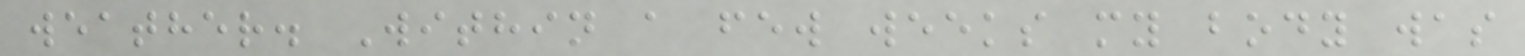weather. Within a few weeks my body was
